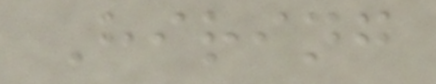Hiring
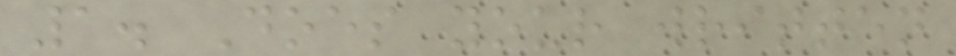1. Does your written
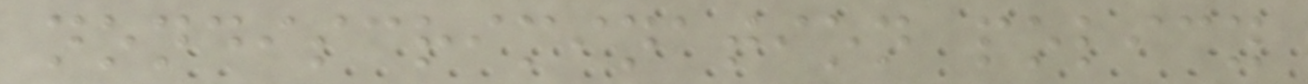nondiscrimination policy
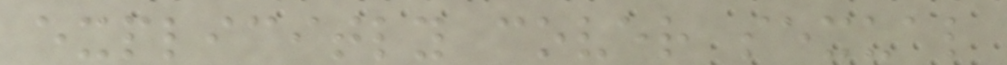explicitly cover sexual
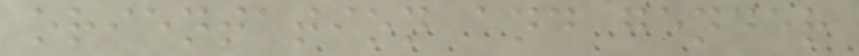orientation and gender
